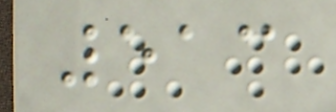513
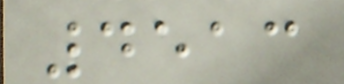4513
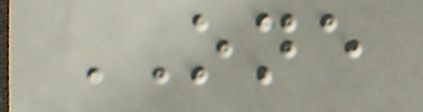ONE
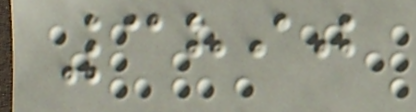3890
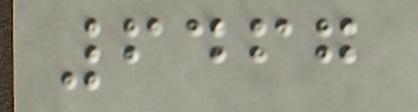6467
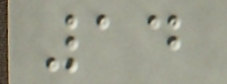14
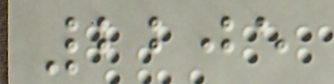2205
